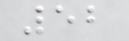52
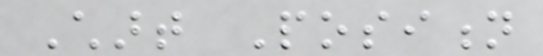Chart Position
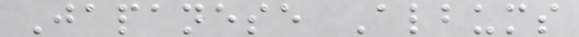Japanese Albums
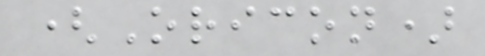(Oricon)
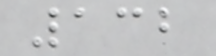132
